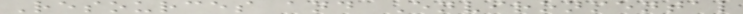Resources and Environmental
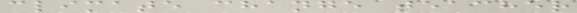climate change teacher
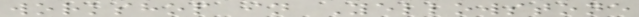workshop in Yellowstone
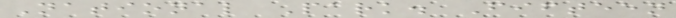National Park. Fifteen
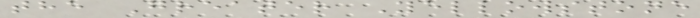the Greater Yellowstone
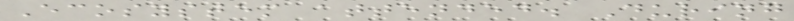Ecosystem attended. During
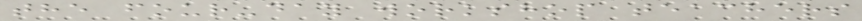the four-day workshop teachers
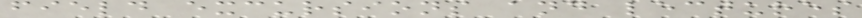field excursions and lectures
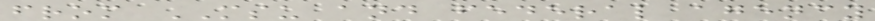from MSU and federal agency
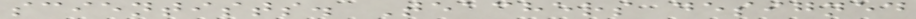scientists. Teachers designed
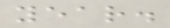year.
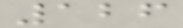126
